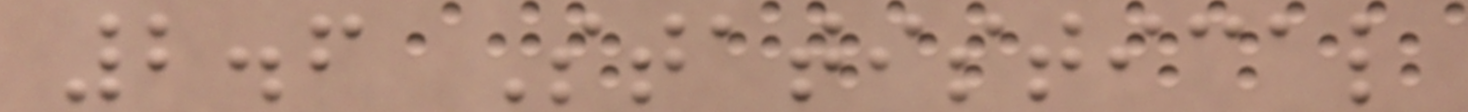2.6 Statistical
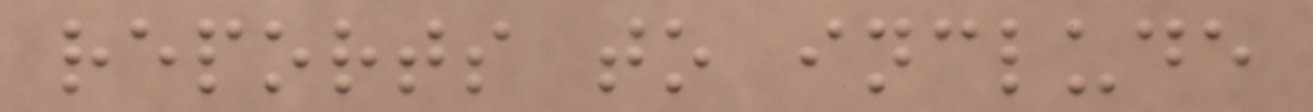reports to include
